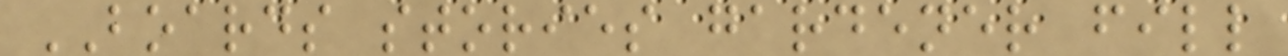BOARDS stories gardener fill
